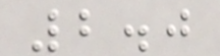2.0
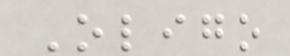Oligo
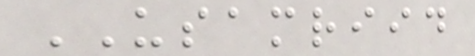USAMRIID
